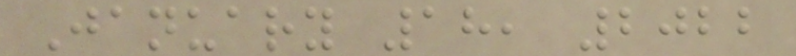January 18, 2022
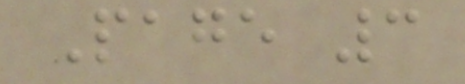Page 3
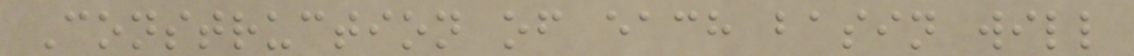Construction of each basin will
